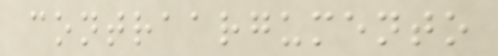contraargumento
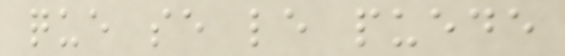que se le puede
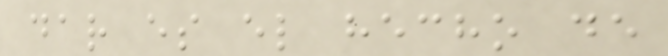dar es el hecho de
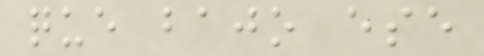que bajo ese
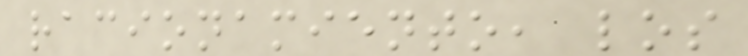racionamiento, los
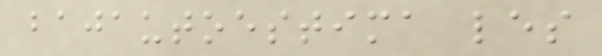bajautoestima les
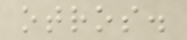otros.
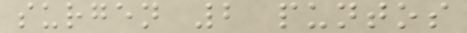surgen 2 puntos
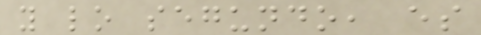y lo segundo, es
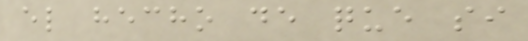el hecho de que si
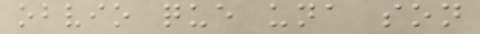obvio que una son
